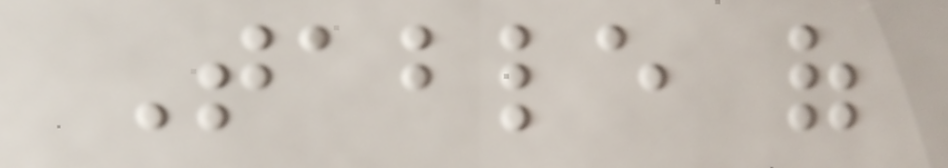Table of
